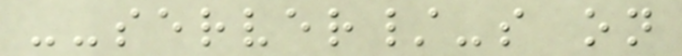--server/-s on
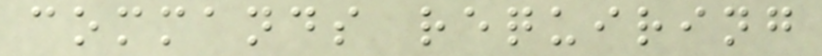commands requiring
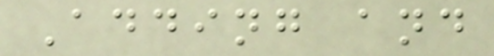Adding and
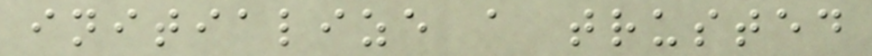initialize a trusted
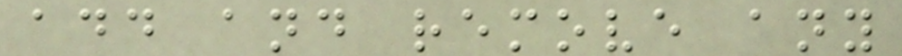add and remove any
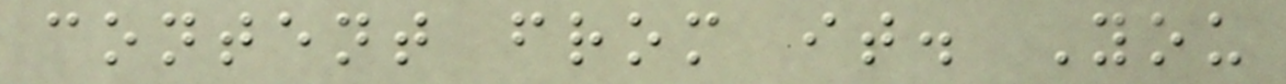content from it. You
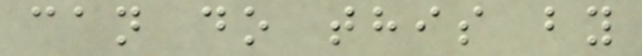can do this by
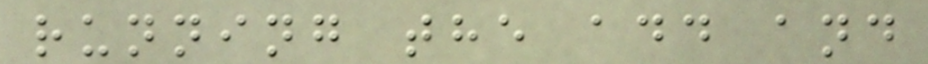running the add and
